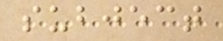subject
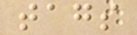tags
